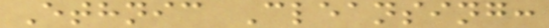Ethnic Cleansing:
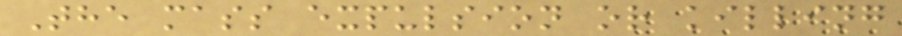The mass expulsion or killing
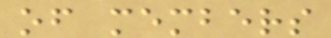of members
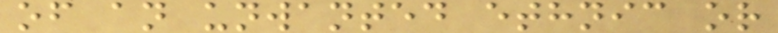of an unwanted ethnic or
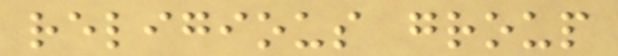religious group
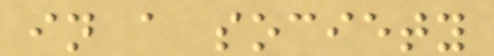in a society
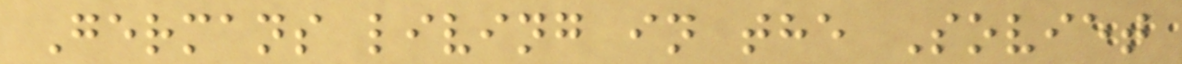Germans living in the Soviet
